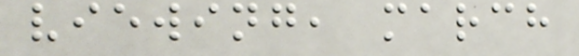viewing, march
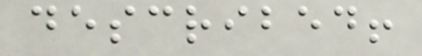described!
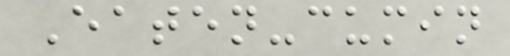Eaten-cumin
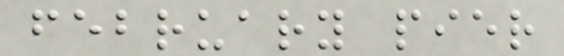february pier
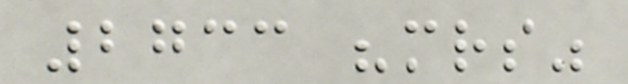2733 "mrs"
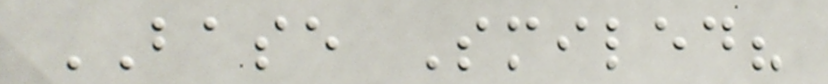BASE Smiled?
